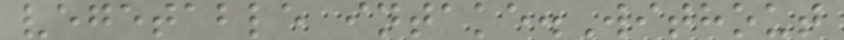vegetable intake.Without
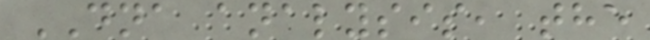DNA analysis, the
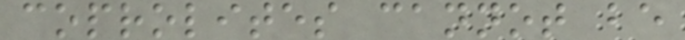coprolites cannot be
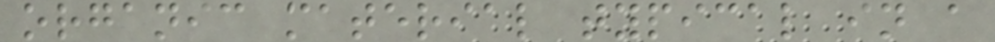organic material typical in a
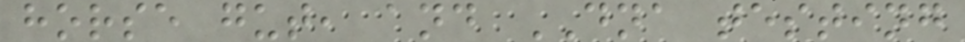horse gut, and DNA testing
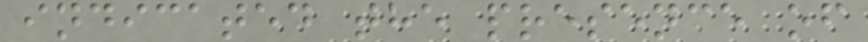indicated the presence of
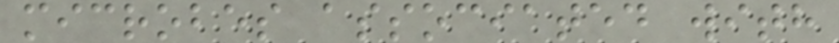microbes associated with
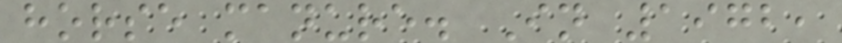horse manure. In 1972,
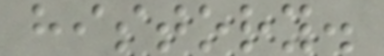history.
